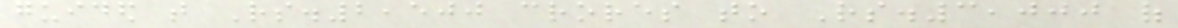guided that Rs.2,500 crores to Rs.3,000 of
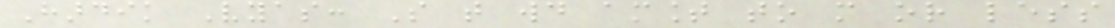Hardik Vyas: So that would amount to more or less
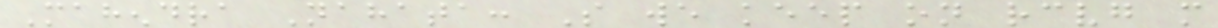Mahendra Nahata: So we keep on receiving more
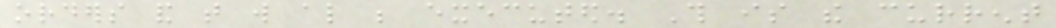orders and that will also be executed. This is the current
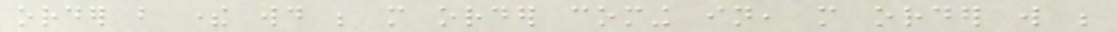order but there would be more order coming in, more order will be
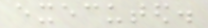executed.
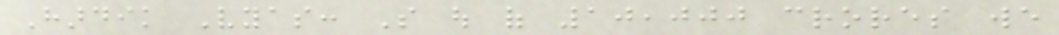Hardik Vyas: So out of 10,000 crores we
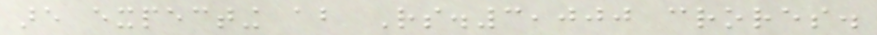are expecting about Rs.3,000 crores.
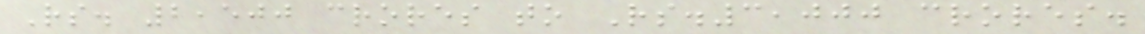Rs. 2,500 crores to Rs.3,000 crores.
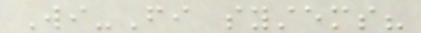Wi-Fi systems?
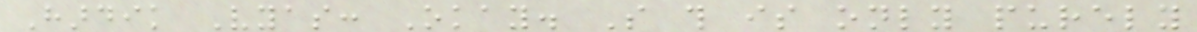Hardik Vyas: Okay. So this is only purely
